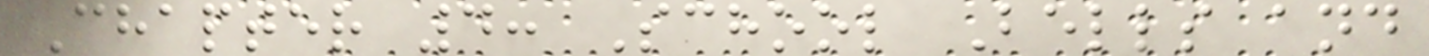Chapter 4: School Bells and
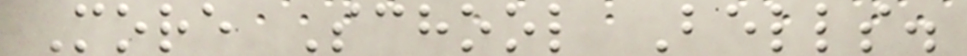More School Bells.
